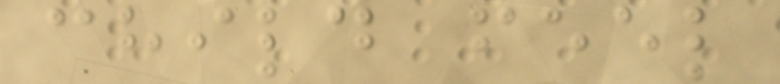child feel
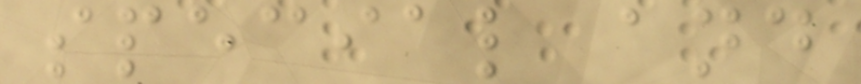special and
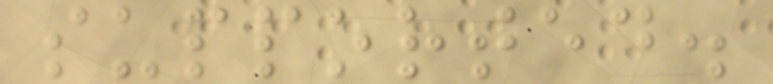supported.
